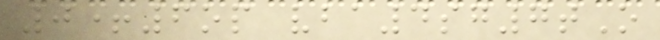0+6op vba4sg7tO
